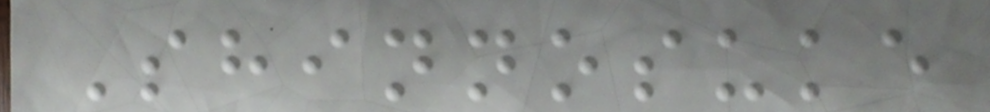Shinnosuke
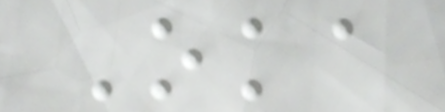Oka
